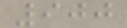900
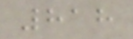818
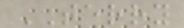TERRY
